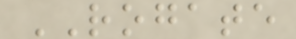ROGATE
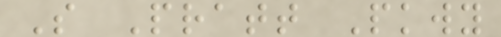S Pratt Pkwy
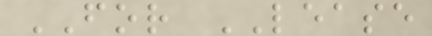FOR LEASE
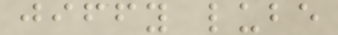jiffy lube
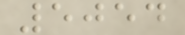5054
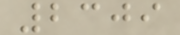2309
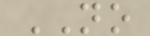NO
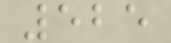525
